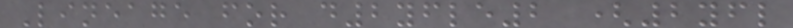Lineage for d2yfle2 (2yfl
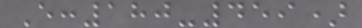E:180-459)
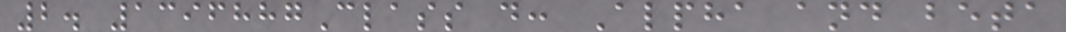2. 1396887Class d: Alpha and beta
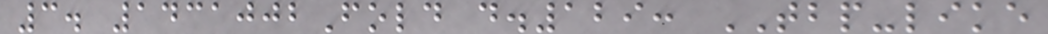3. 1431002Fold d.129: TBP-like
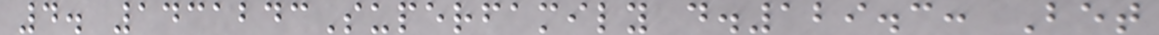4. 1431243Superfamily d.129.3: Bet
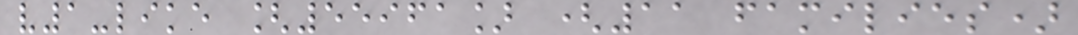v1-like [55961] (11 families)
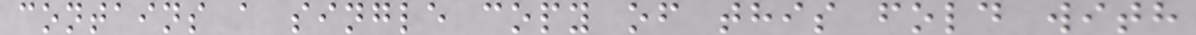contains a single copy of this fold with
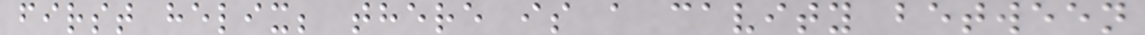first helix; there is a cavity between
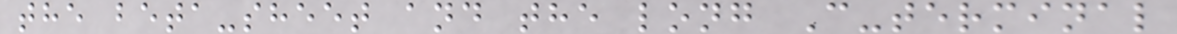the beta-sheet and the long C-terminal
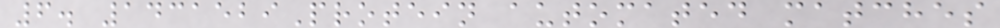6. 1431529Protein automated matches
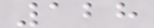128
